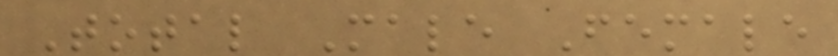Total Male Female
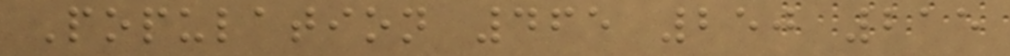Population 465 250 215
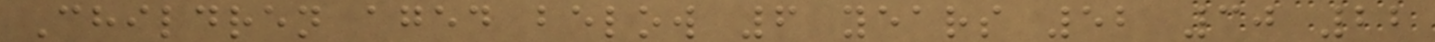Children aged below 6 years 52 30 22
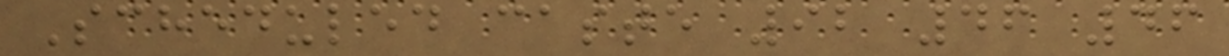Scheduled caste 92 46 46
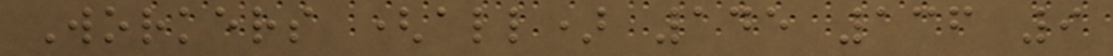Workers (all) 145 136 9
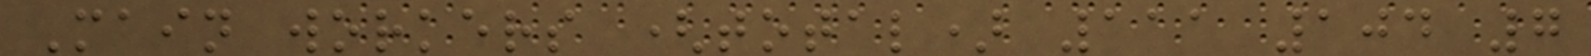Main workers (total) 111 104 7
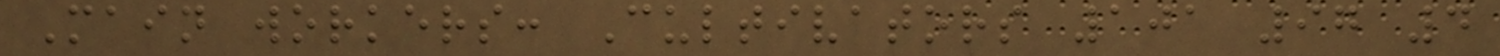Main workers: Cultivators 101 97 4
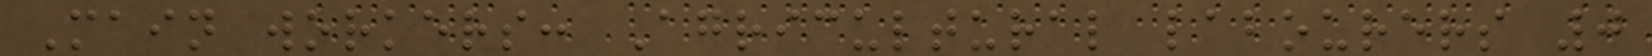Main workers: Agricultural labourers 0
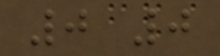0 0
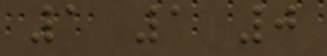1 1 0
